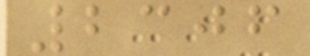2306
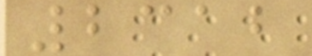2312
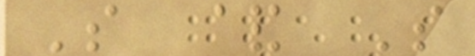S & S
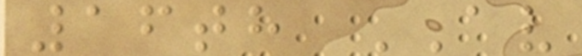16th AV
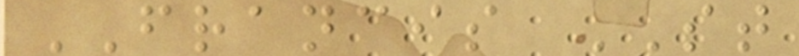FRANCIS ST
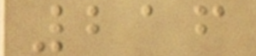216
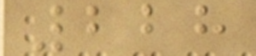228
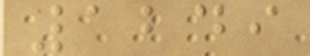1249
